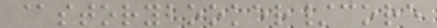@storybooker/core
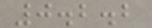0.2.2
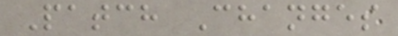Patch Changes
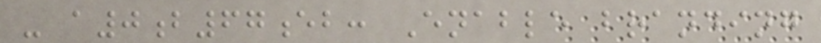- a0b67eb: Enable branding
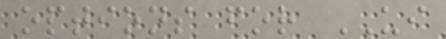options for UI
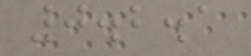0.2.1
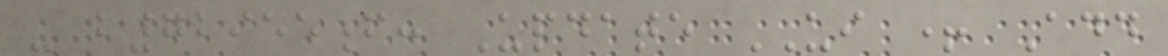- b72955f: Update UI + Add
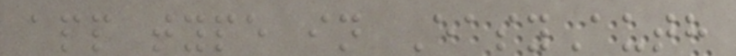app type in EasyAuth
